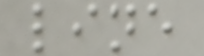line
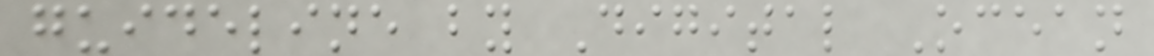guideline by Digital Ocean
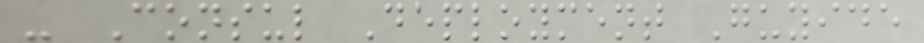- Consul Deployment Guyide
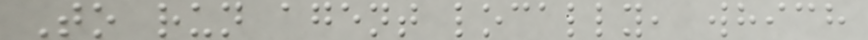To run agent locally, which
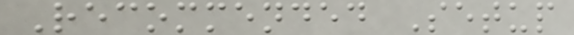Recommended Setup
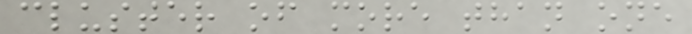cluster of more than one
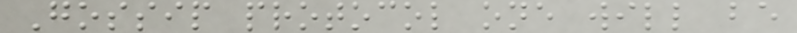Gossip protocol one will be
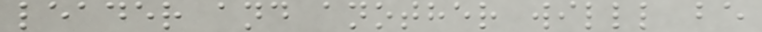leader and another willl be
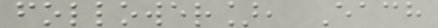follower], Each
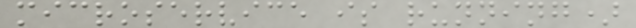microservice is running)
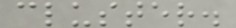cluster.
